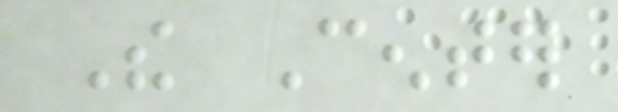The Center
